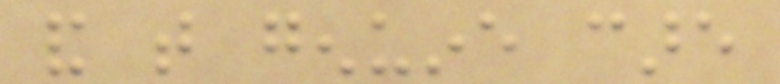and that genuine care
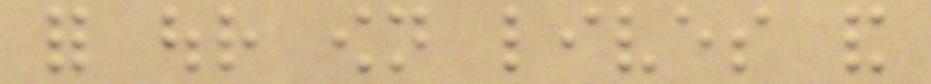for our own lives and
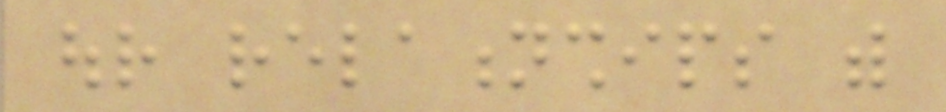our relationships with
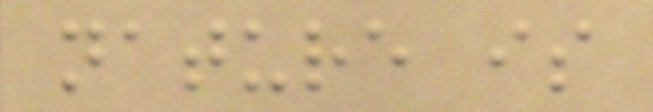nature is
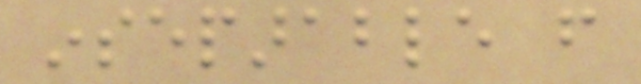inseparable from
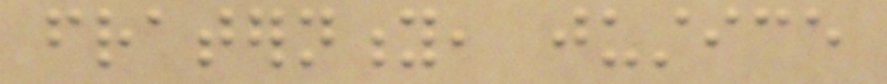fraternity, justice
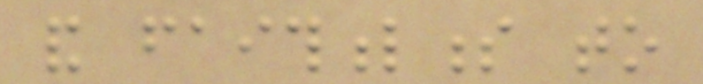and faithfulness to
